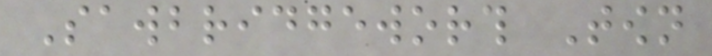Sawbridgeworth Town
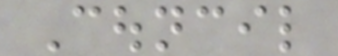Council
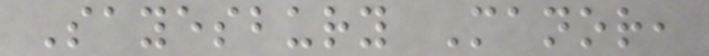Sayesbury Manor,
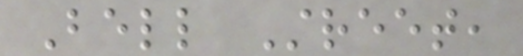Bell Street,
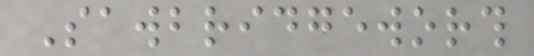Sawbridgeworth
